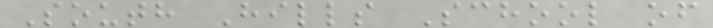South Hills School of
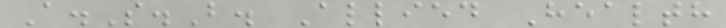A.S.B. Allied Health
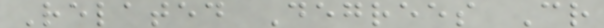Related Degrees Cr
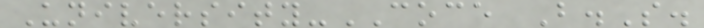University-COCE B.S.
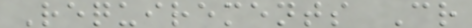Requirements Cr
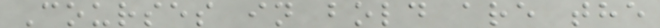Courses in bold are the
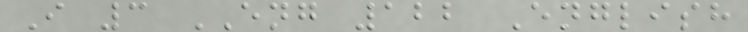I 3 ENG 122 English
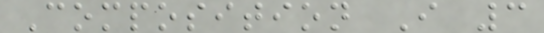Composition I 3
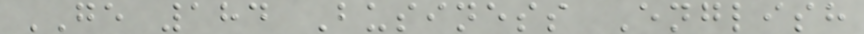GE 184 Business English
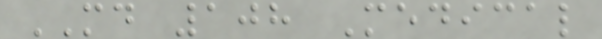MD 108 Medical
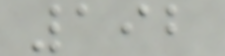192
